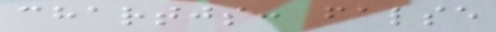chartjs: false
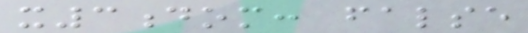x3dom: false
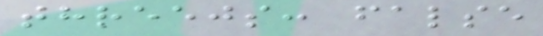threejs: false
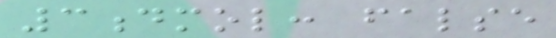3dmol: false
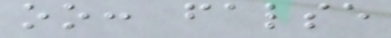oo: false
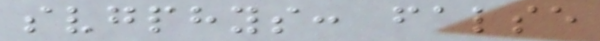svgphys: false
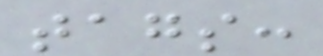tags:
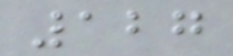127
